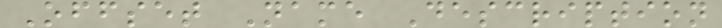Offset Name Description
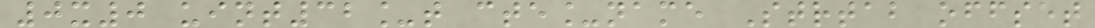0x0 uint32_t cte_name Strtab offset
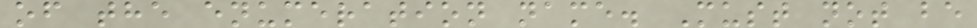of the enumeration name. Must not be
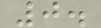0.
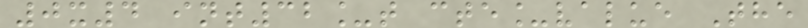0x4 int32_t cte_value The
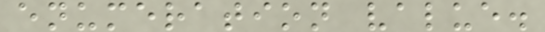enumeration value.
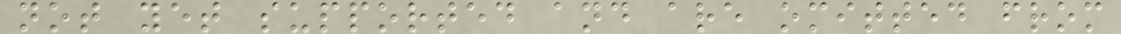not yet supported and are omitted from
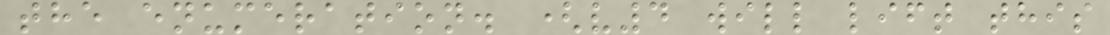the enumeration. (v4 will lift this
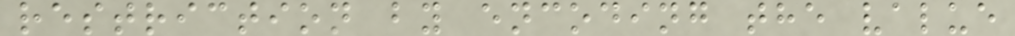restriction by encoding the value
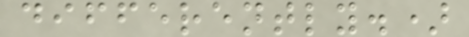differently.)
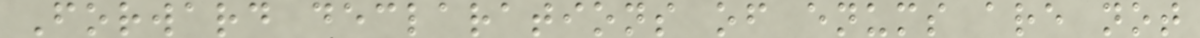Forward declarations of enums are not
